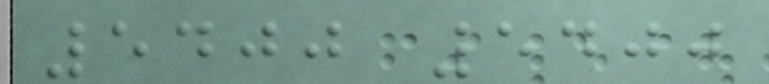5400 5400
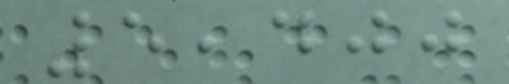5,400
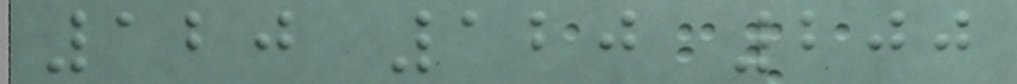120 120 200
